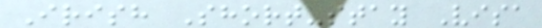Irish Short-stay Visa
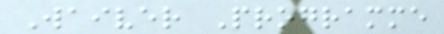Waiver Programme
